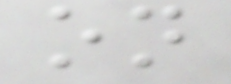on
